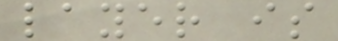layer is
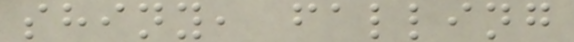shiny, falling
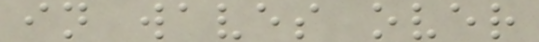in waves over
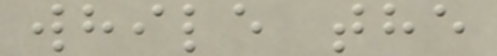while the
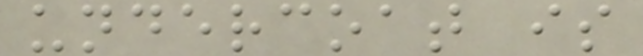undercoat is
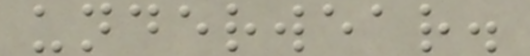underwear.
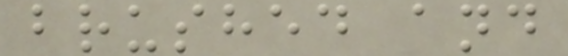brushed and
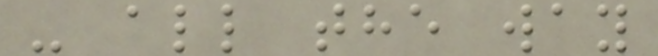- all the way
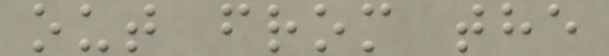out from the
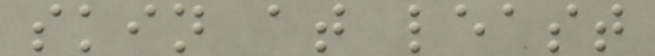skin at least
